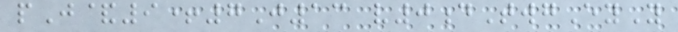pJ&9+7J13 v0dTwgEyY
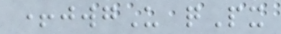+jwgU qPx
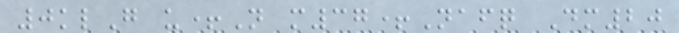0klG u+N m37+Nafq Dm20
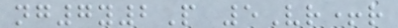ng7y2P 5Vr+r
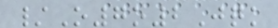/O7o2Jqk
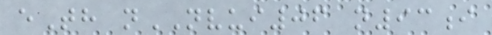eTh nNVUI06 n93i
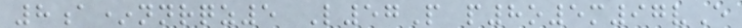8a*nnrqz5 L57P p8o5m97vE
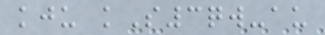kju kS3qw-au
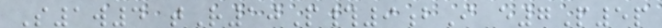S1w4 tR10P#9bI e7P5p
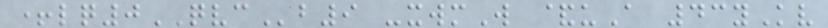+lq0QVCb9 -xwmW &uA 43yKv
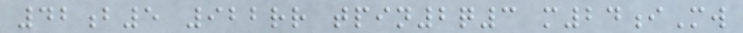42b5 922rr tpin2q3 m24iMw
